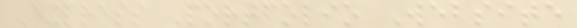Express Portfolio Website
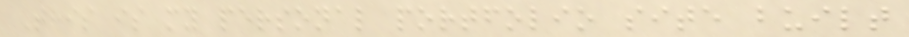This is my personal portfolio site built
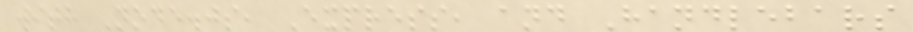with Node.js, Express, and Handlebars
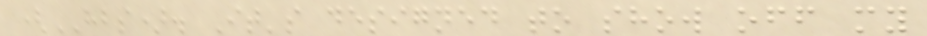(HBS). It's designed to show off my
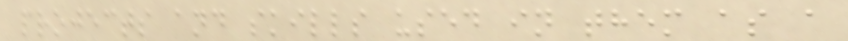projects and skills used in them as a
